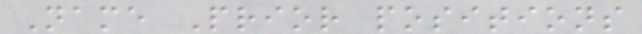Name Prior positions
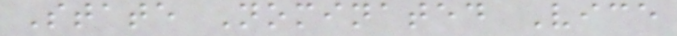State Nominated Vice
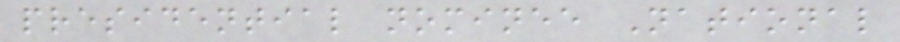presidential nominee National
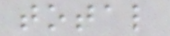total
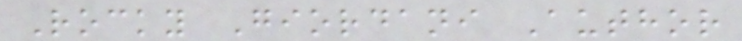Rocky Giordani Author
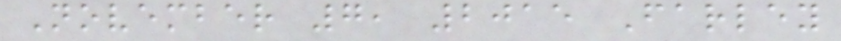November 7, 2015 Farley
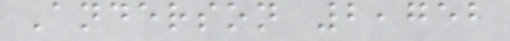Anderson 2,752
